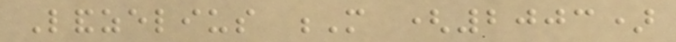Landzelius M (2003)
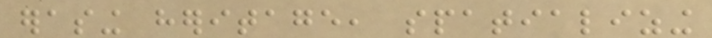erasing heritage, spatializing
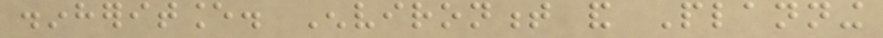disinheritance. Environment and Planning
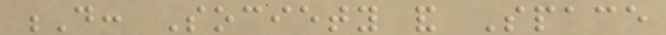D: Society and Space
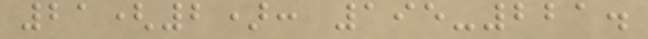21(2): 195-221.
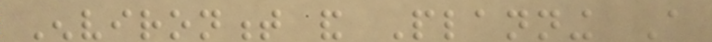Environment and Planning A
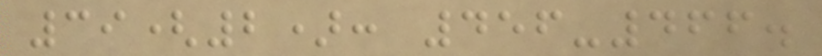39(2): 456-466.
